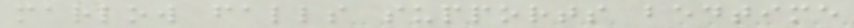marlow falls supports bedtime
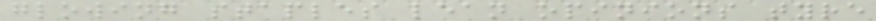glowing staples lean opinions tyre
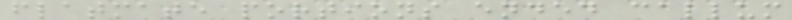flatmate portions ended callum
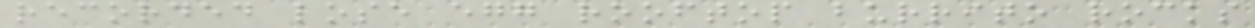recorded lose egg rooftop burrito rocks
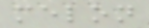melon
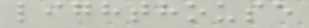lighthouse
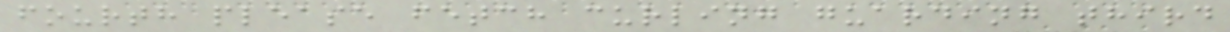fourth please fetch curling guarding third
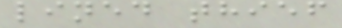lined thief
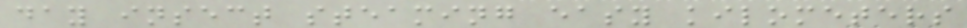day insect steaming easy kilometers
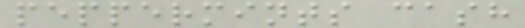peppermints cash
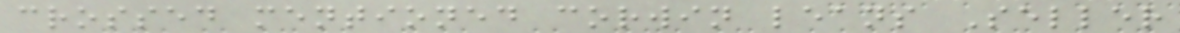crossed mentioned corwin leans Seller
